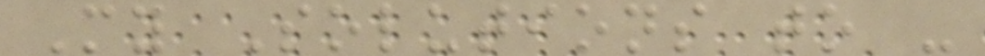My Solutions to -
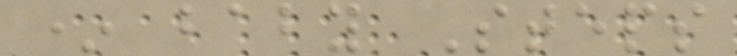* baby Steps
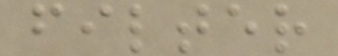filter
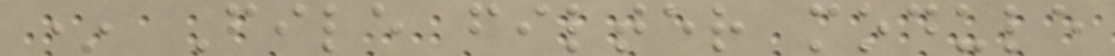* File filter module
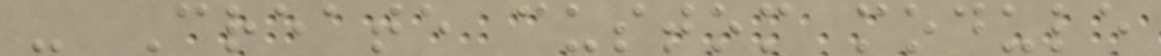- Create custom module
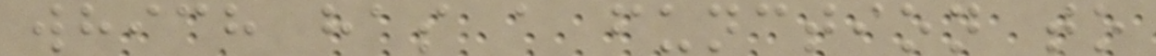which has a function to
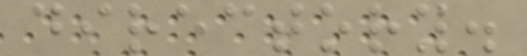directory.
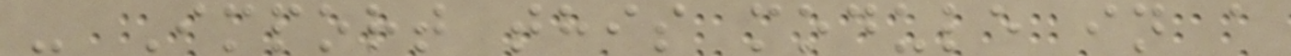- Import this module in a
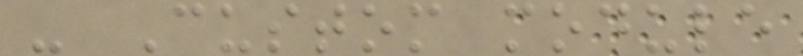- Custom module
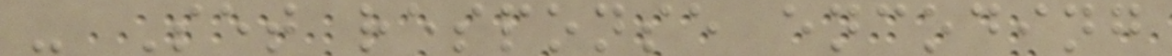- Set response encoding
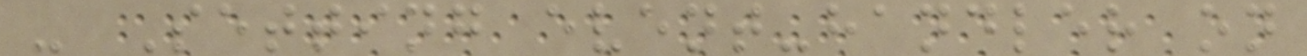- Setting event-handler on
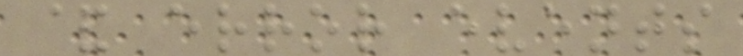& error events
